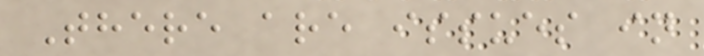There are issues in
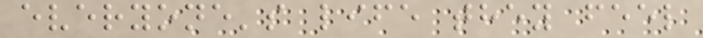everyone's life they feel
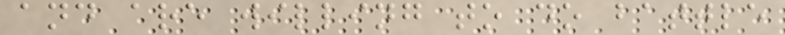and are willing to do battle
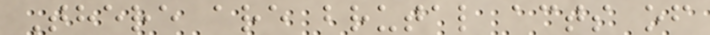There are brutal acts of
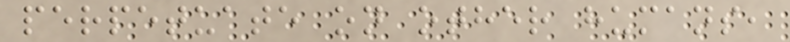perpetuate on other humans,
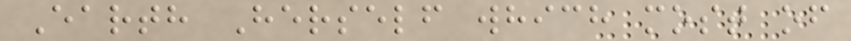Earth Herself which most of
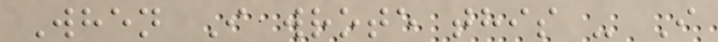When I wrote this - I
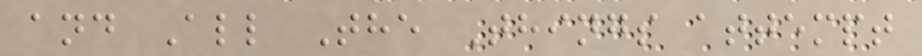and All The Things attempt
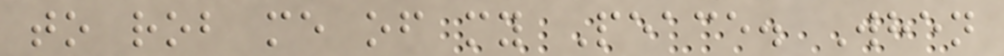to rob me of my Peace. When
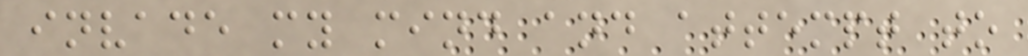invade my mind and attempt to
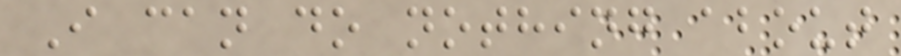I can do nothing about
